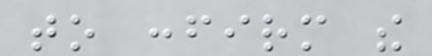to confirm the
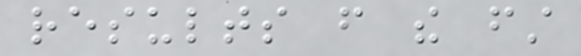results from the first
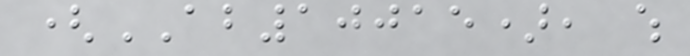(AB10015), which
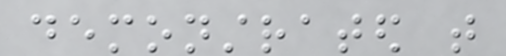demonstrated that
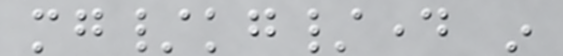mg/kg/day in
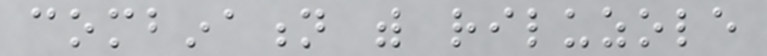combination with riluzole
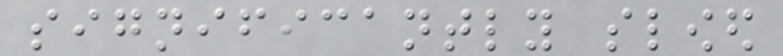significantly slowed
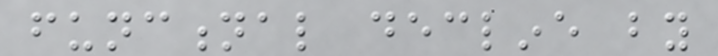functional decline by
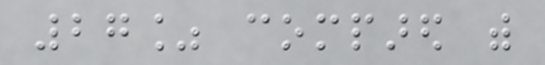27% compared with
